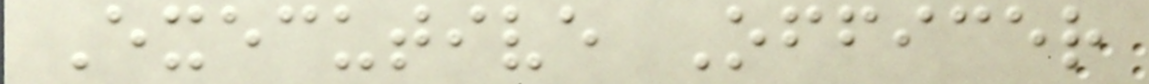Executive Officer
